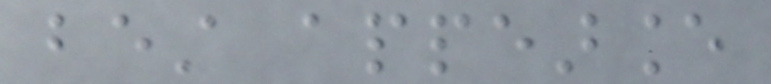best appearance
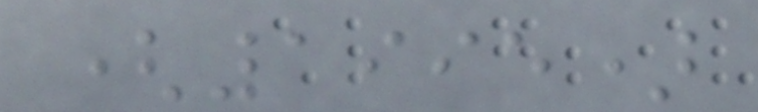(1995)
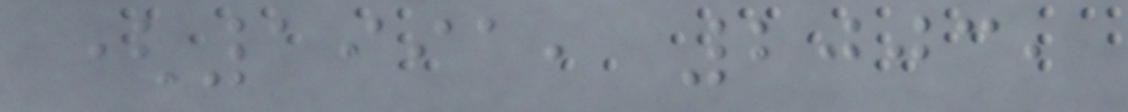(1991, 2003,
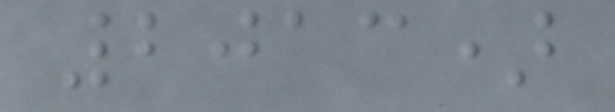2013)
